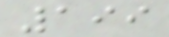199
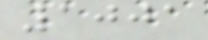1001
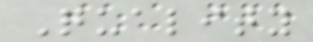Quality
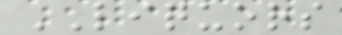LIQUORS
